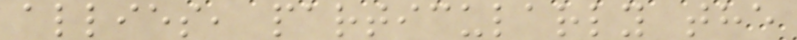allies, particularly the
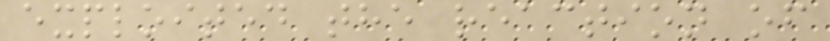exploited the reaction of
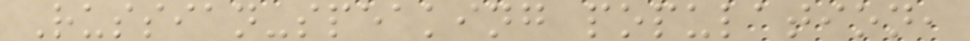Russian-speaking population,
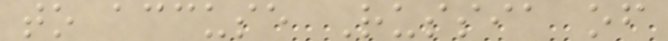to accuse Russia of
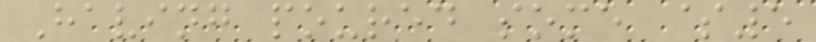Having poured some $5
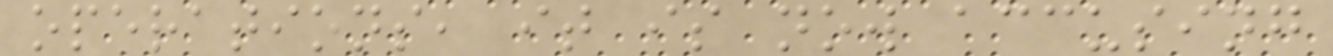operations, it is now accusing
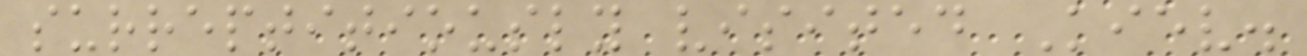surreptitiously visited Kiev.
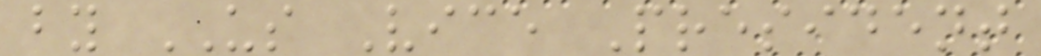by US Vice President
